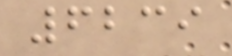6239
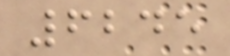6245
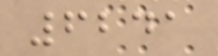6241
